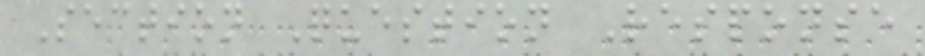Section Question Response
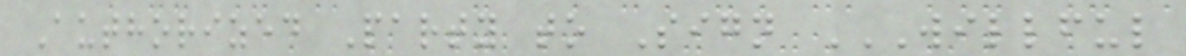Authorized Party to Sign WILLFUL
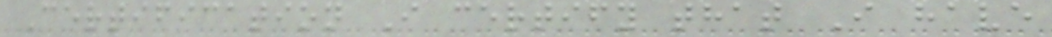Certification I certify that I have
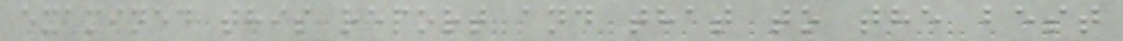examined this report and that to the best
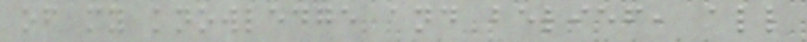of my knowledge and belief, all
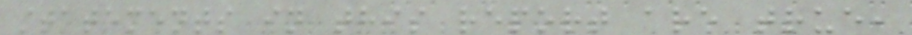statements in this report are true,
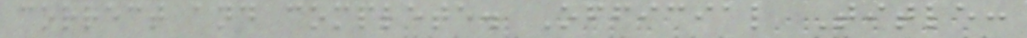correct and complete. Official Title:
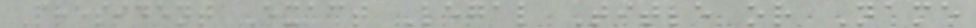President Exact Legal Title or Name
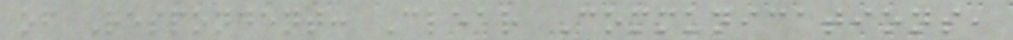of Respondent: Clear Communications,
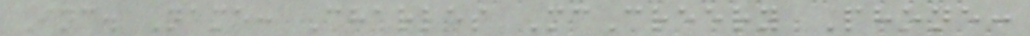Inc. Name: Charles McCreery Phone:
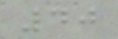40
